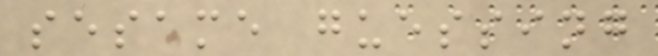sesame guessing
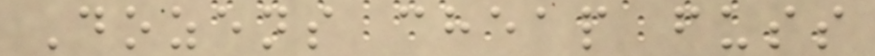Dozens cheap fuss
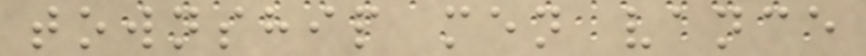township men vance
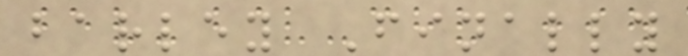barley Finally
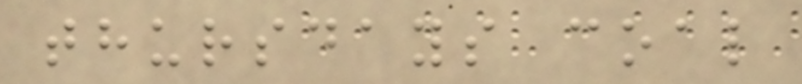thursdays coal
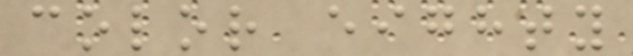color eighty
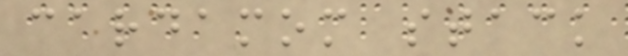cardamom stack
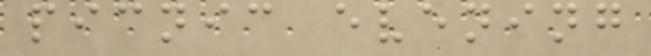picnic evening
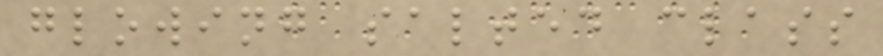glowing salted class
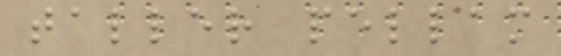taller pellam
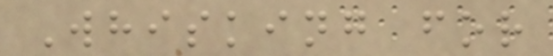Whisking for
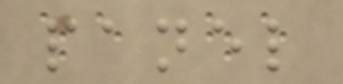panel
